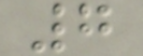7
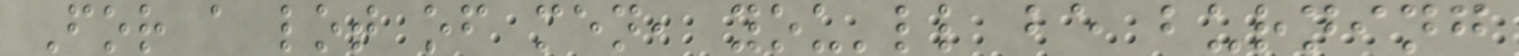For a lot of men, you'll be burning
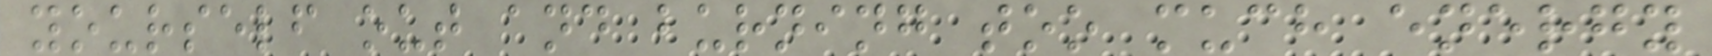yourself out and burning too much energy
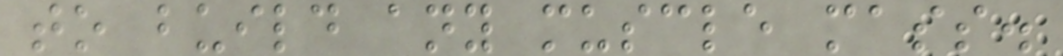to build any muscle mass.
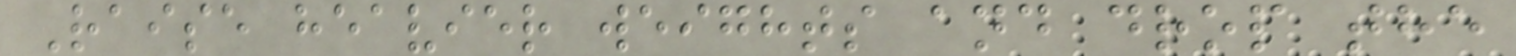Raise heavier weights and drop the
